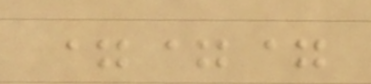===
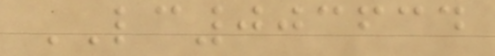LC003634
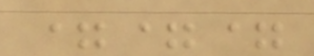===
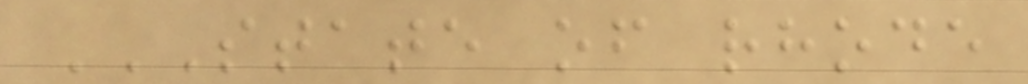STATE OF RHODE
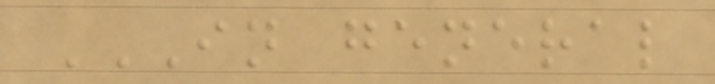IN GENERAL
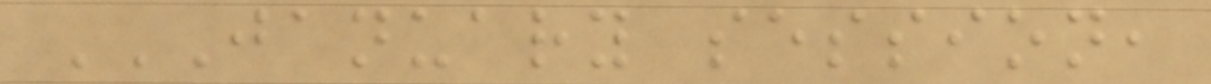JANUARY SESSION,
